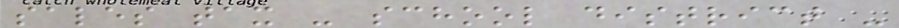sales tax - school district -
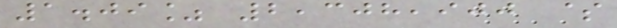1.09% 2,308,900 $
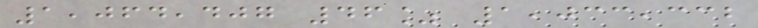1,064,407 46% 1,033,332
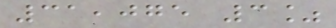31,075 3%
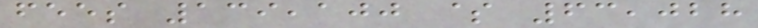fees 139,100 $ 63,028
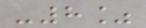-8%
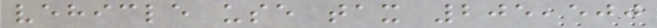vehicle use tax 205,500
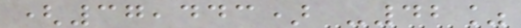(37,443) -42%
